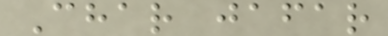Char jafar
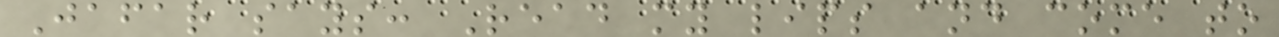Jafar says: Read my lips and come to
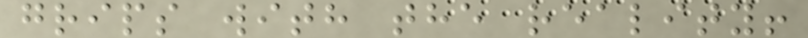grips with the reality!
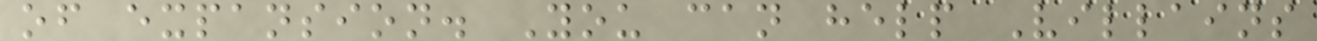of expansion. You can help Villains
